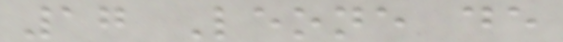17 Leone de
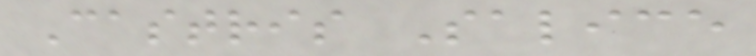Castris Salice
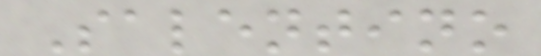Salentino
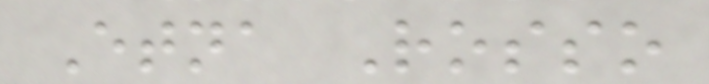Etna Rosso
